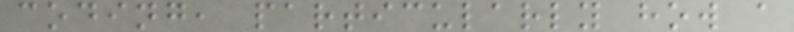coding, particularly how a
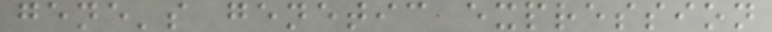gene's genetic expression
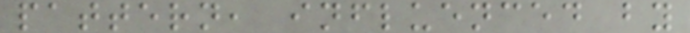pattern, influenced by
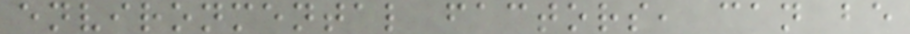environmental factors, can be
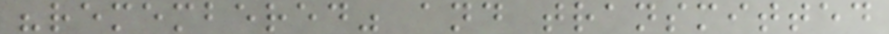"remembered" and transmitted
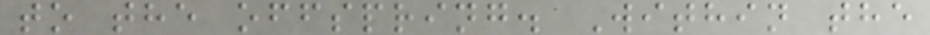to the offspring. Within the
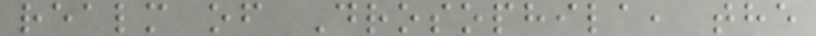realm of Drosophila, the
